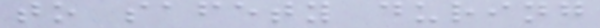to safety during
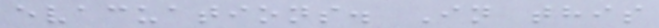evacuations. In this
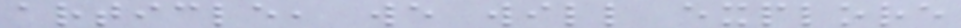article, we will explore
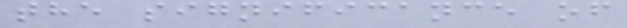the significance of
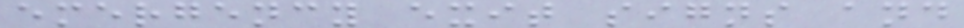emergency exit signs and
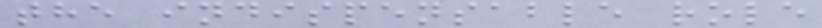the indispensable role
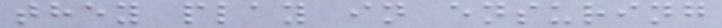they play in ensuring
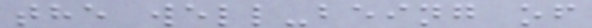the well-being of
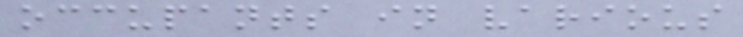occupants in various
